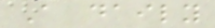A daily
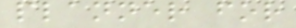planner for
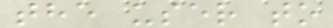the user to
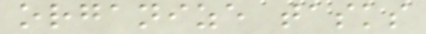organize tasks
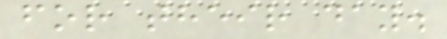for their day.
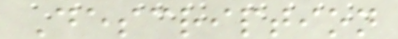Description
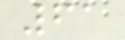61
